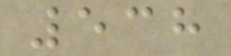538
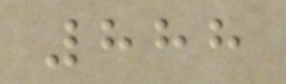888
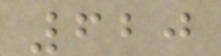620
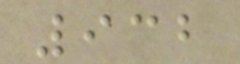932
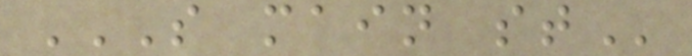S MAIN ST
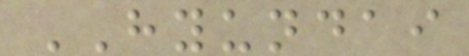HYUNDAI
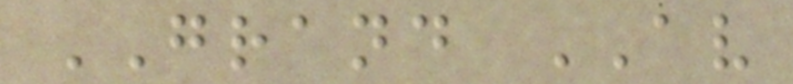GRAND AV
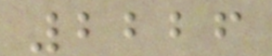2226
